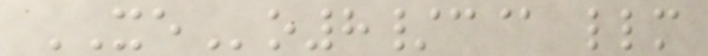XEo8/c@ llm
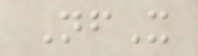NfX
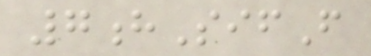7hSifF
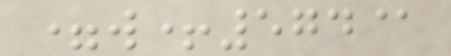=w+574@
